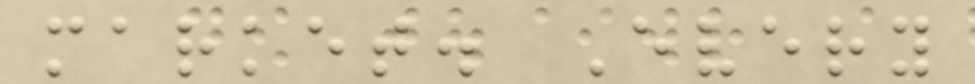market. Every
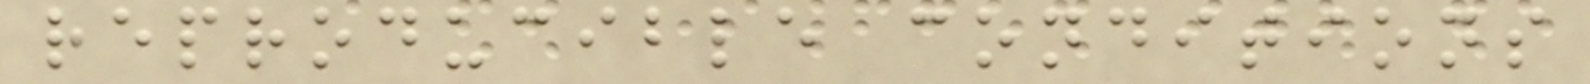reproducible conditions
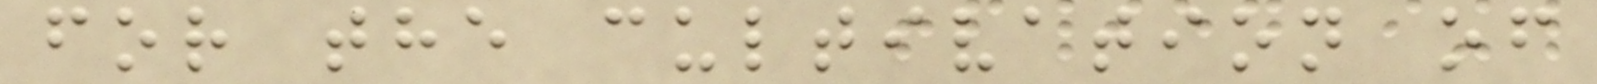for the cultivation of
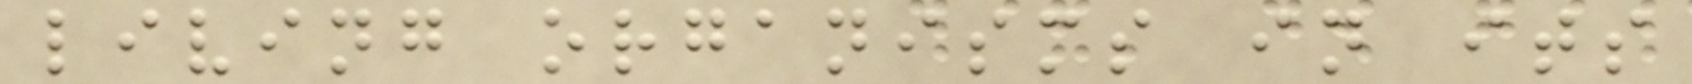living organisms in its
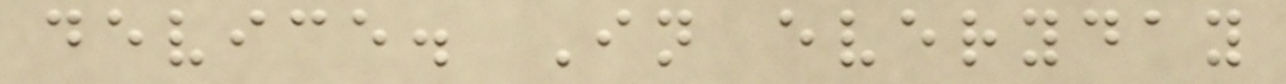device. In everyday
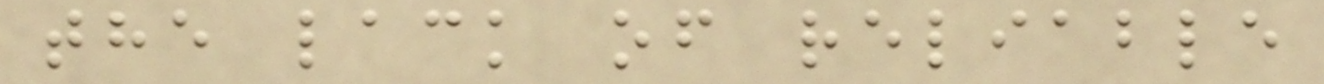the lack of reliable
